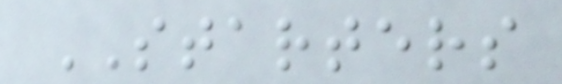STARTERS
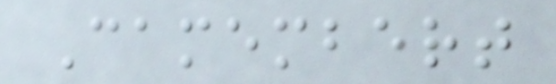Camembert
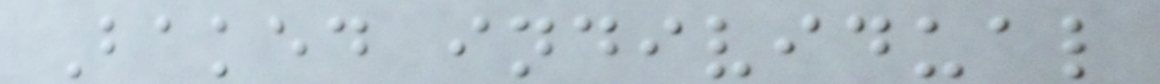Baked individual
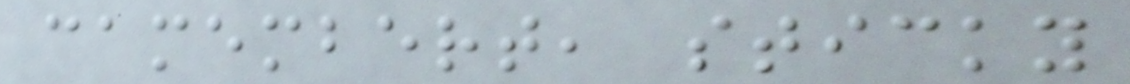camembert, sticky
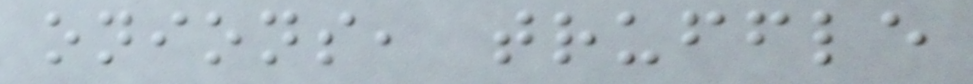onions, truffle
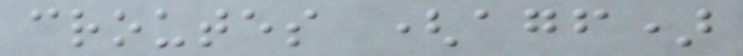croutes (agf)
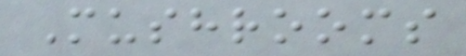Mushrooms
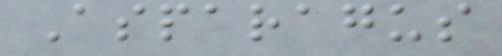Asparagus
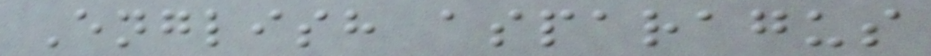English asparagus
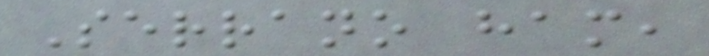Serrano ham,
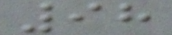98
